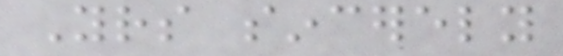Yours sincerely
